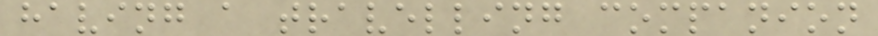having a travelling companion
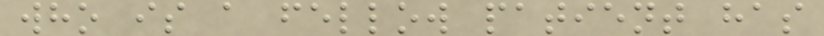who is a fellow patient has
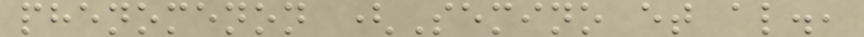phenomenon (Semino et al.,
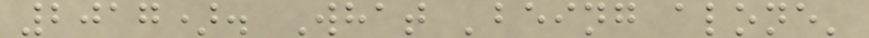2017). What 'being alone'
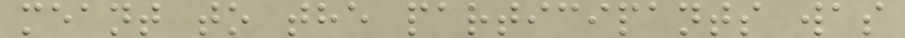meant to the participants was
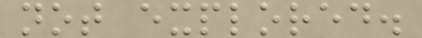not explored.
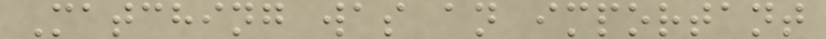Matching was an important
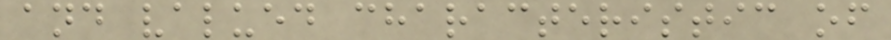and valued characteristic of
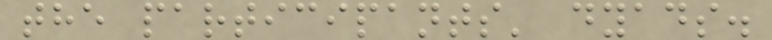the participants' dyads.
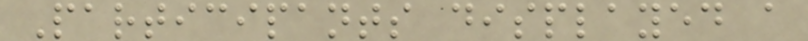Participants displayed a
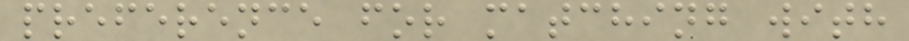preference for matching with
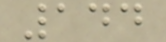144
